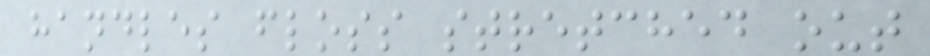handles floss stretched out
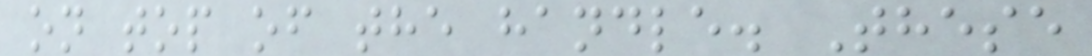on top of the handle. These
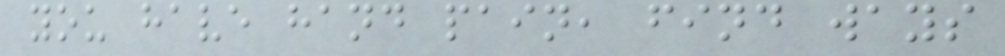you have hand pain, find ways
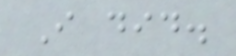I did.
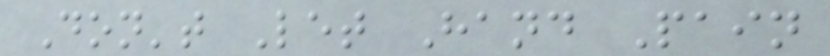Don't Let Hand Pain
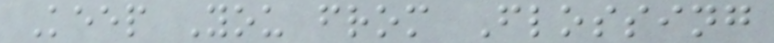Keep You from Flossing
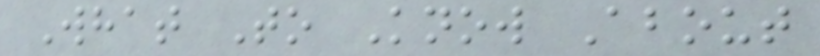What To Know About
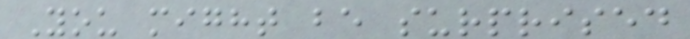You might be surprised
